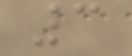3
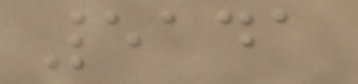5141
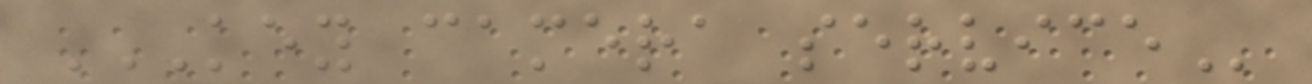KEY CAMERA SERVICE
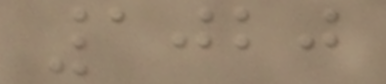1020
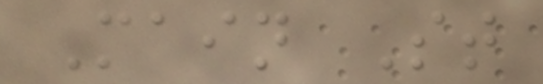Main St
